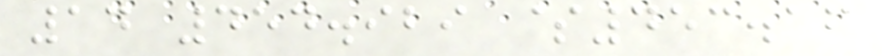14 454.929 $453.16
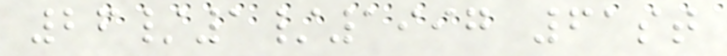26/1/1997 61st
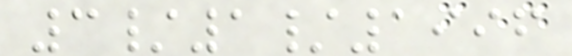3/1/1996
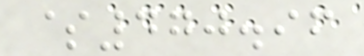$470.96
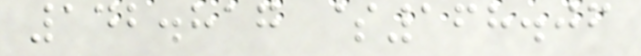142.817 $168.06
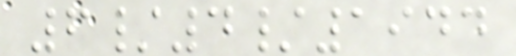6/4/1944
